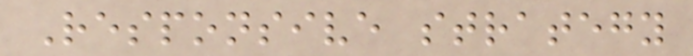Responsive strategy
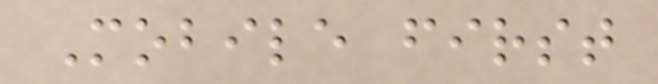Mobile first
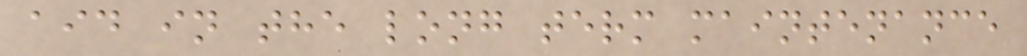aid in the long term maintenance
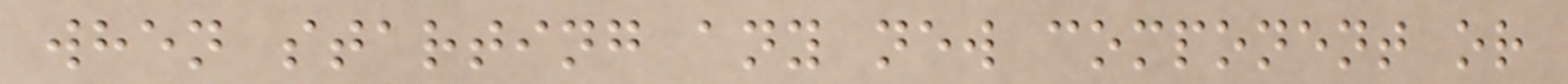when starting any new component or
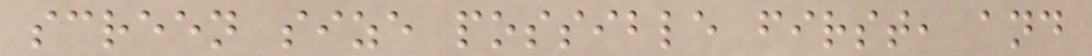screen size possible first, and
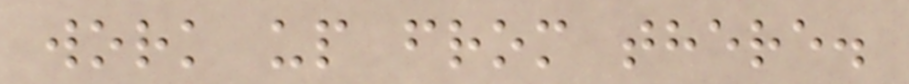work up from there.
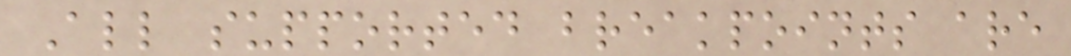All supported breakpoints are
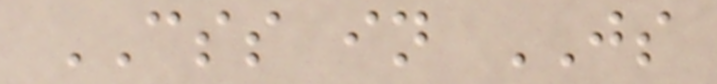CSS in JS
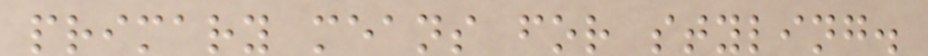primary means for styling.
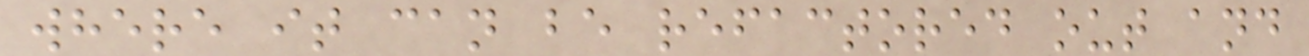where it can be refactored out and
